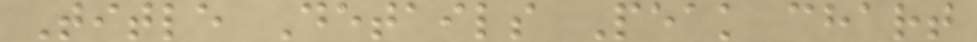Title Details Peak chart
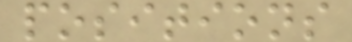positions
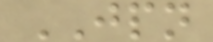JPN
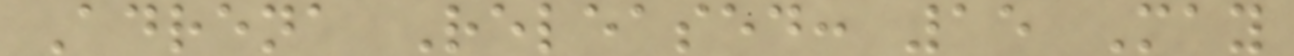Adrena Released: 15 May
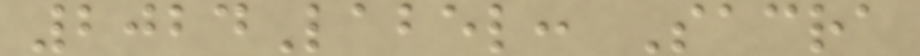2024Label: Sacra
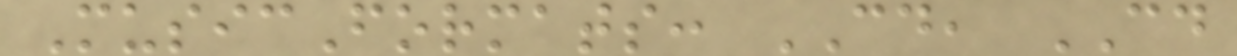MusicFormats: CD, CD
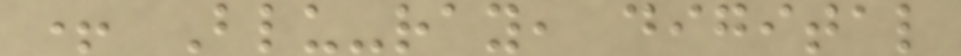+ Blu-ray, digital
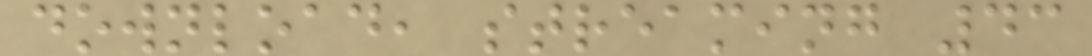download, streaming 43
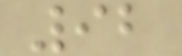92
